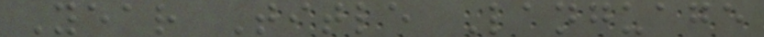Year Title Language
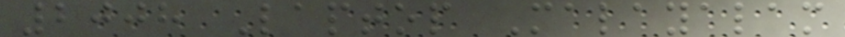2008 Laptop Malayalam
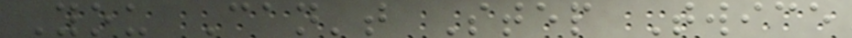You Can't Step Twice
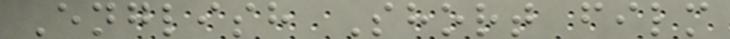English Short film
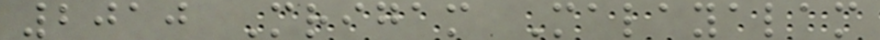2010 Mrigam Malayalam
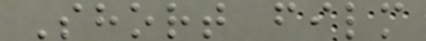Short film
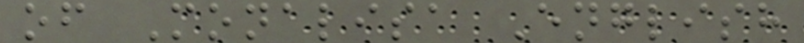of Monalisa English
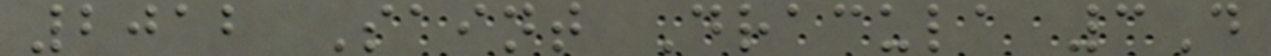2012 Saint Dracula 3D
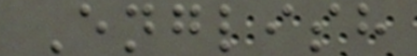English
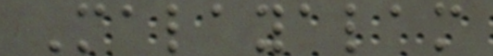Malayalam
